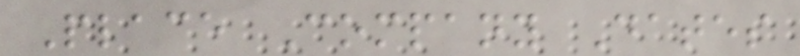Place Company Dates
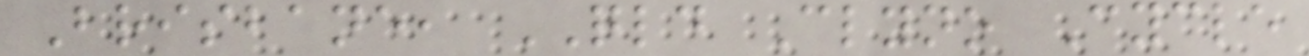Brisbane, QLD Clyno Cycle
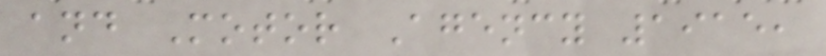and Motor Agency 1915,
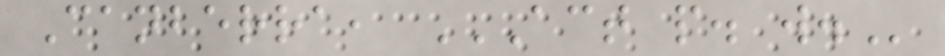Canberra, ACT P. W.
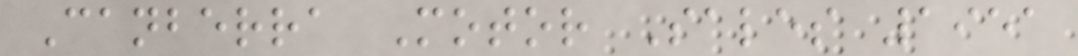Canberra Motor Sales 1951
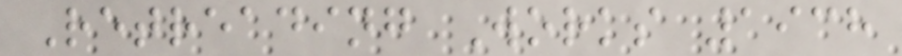Retreading Works 1938
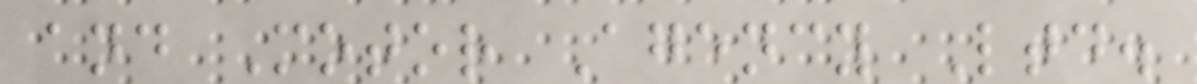and Motor Agency Ltd.
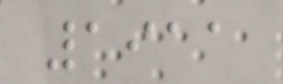1911
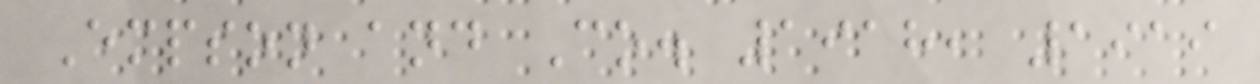Empson and Co. 1918, 1919
